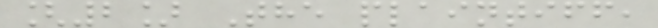[2] The plaintiff,
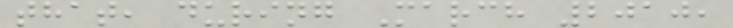that, during March 2010,
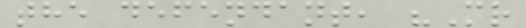the defendant, "Mr
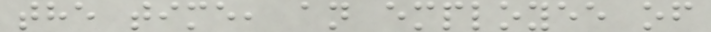the time, an employee of
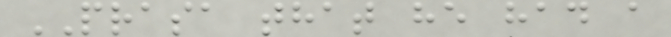PRASA that he had a
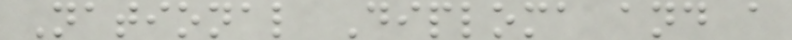National Diploma and a
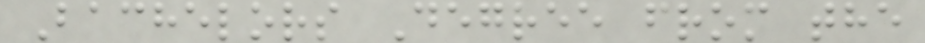Bachelors Degree from the
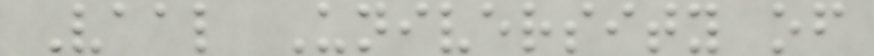Vaal University of
